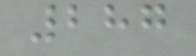287
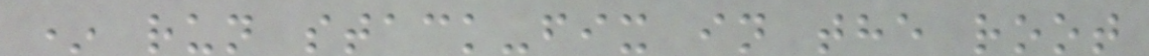* run stack-fix in the root
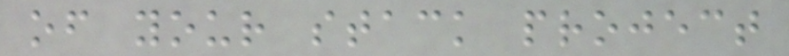of your stack project
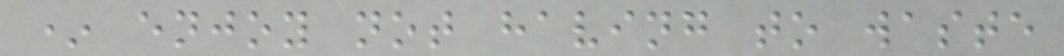* enjoy not having to waste
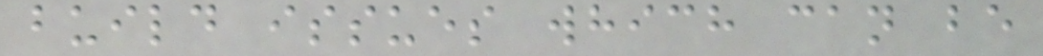build issues which can be
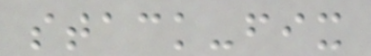stack-fix
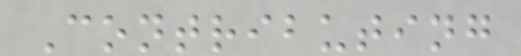Contributing
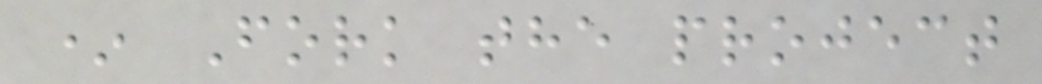* Fork the project
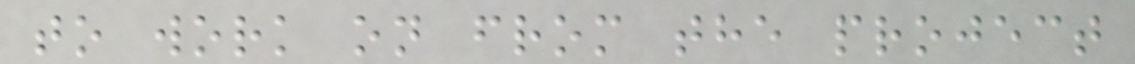to work on from the project
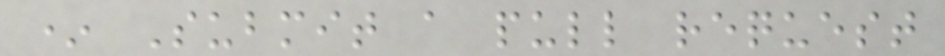* Submit a pull request
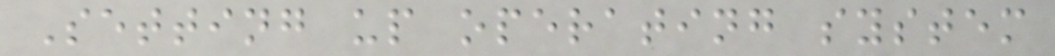Setting up operating system
